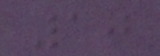10
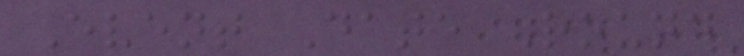Event Date Round
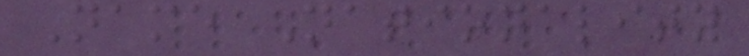Name Nationality
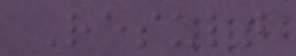Result
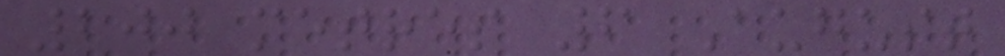200 metres 6 August
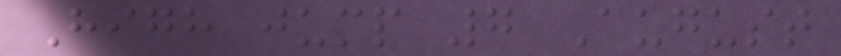High jump 7 August
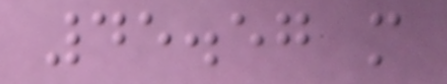45.57 m
